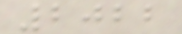2022
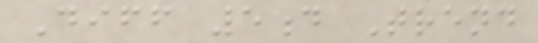Diff 5d Trend
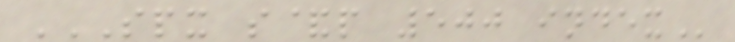SPX S&P 500 INDEX
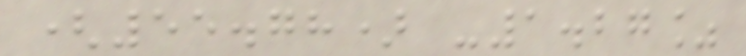(55.78) -1.27%
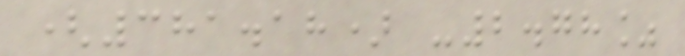(381.18) -2.78%
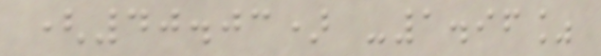(40.03) -1.96%
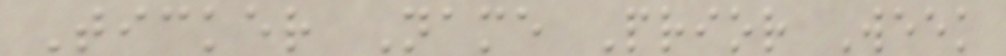Ticker Name Prior Week
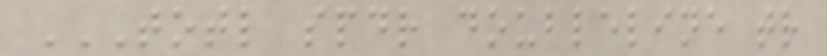TOTL SPDR DOUBLELINE TR
